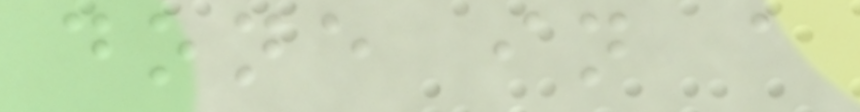done in a
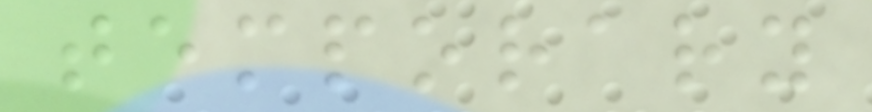temporary
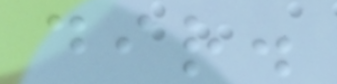dir.
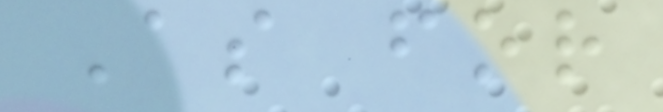As for
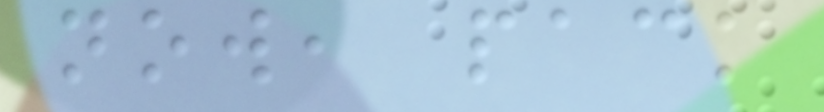now, pack
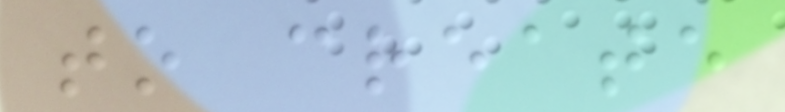to create
